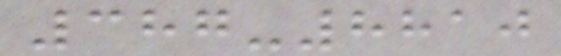387-8810
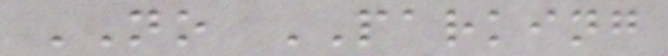NO PARKING
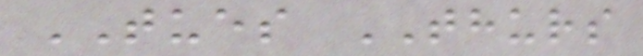TUES THURS
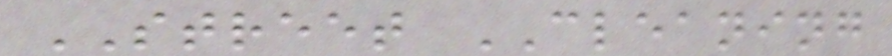STREET CLEANING
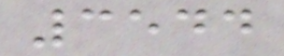3544
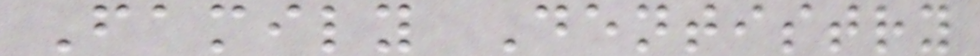Family Dentistry
